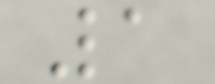1
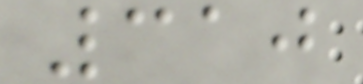310
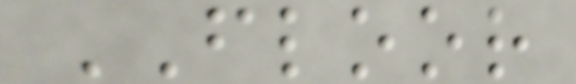FLOOR
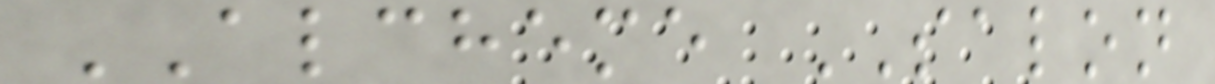ALCHEME SALON
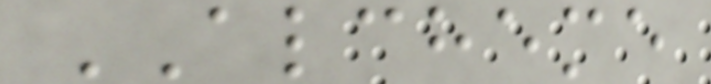ALCHEME
